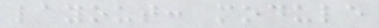layout: module
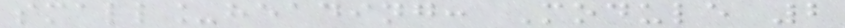small_heading: Module 2
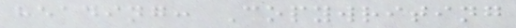heading: Copywriting
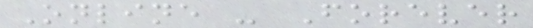Online - Forever
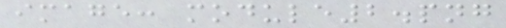image: module2.png
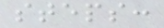steps:
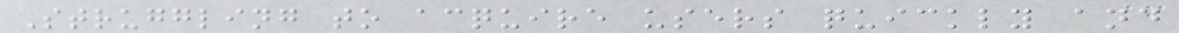Struggling to acquire users quickly and
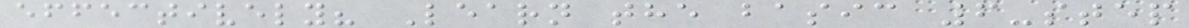effectively? Learn the basic 6-step
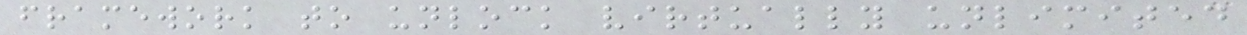framework to unlock virtually unlimited
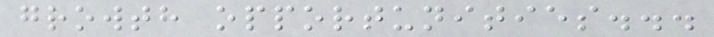growth opportunities...
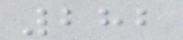282
